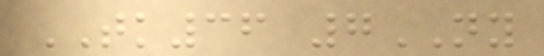TK36 7NY
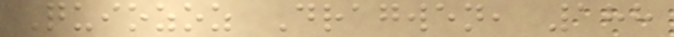Quiozoz Dragwen, 188
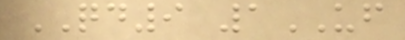QD9 1UF
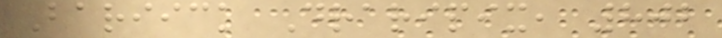Bariick Draripix, 802
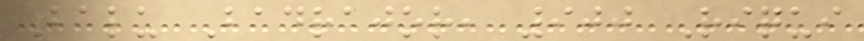Balu Badrajor, 900 Riqui
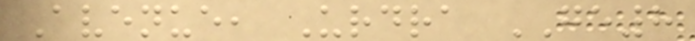Avenue, Urdra GE8
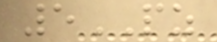5PZ
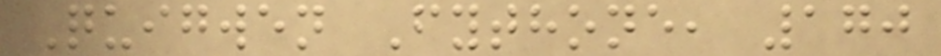Quigwen Fythone, 170
